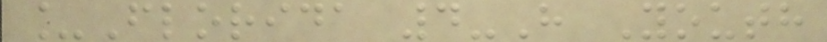_Florida 4-H Youth
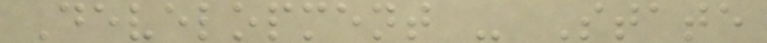Development - State
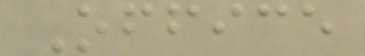Office
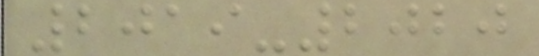2019-2020
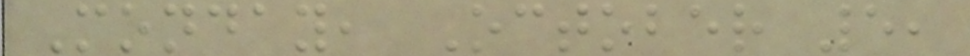Monday, October 5,
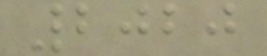2020
